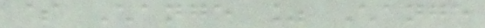$ Change % Change
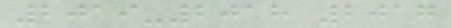2019-2018 2017
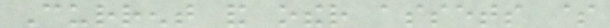Current and other assets $
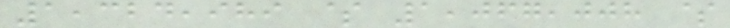1,324,989 $ 1,067,008 $
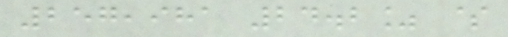257,981 24.2% $
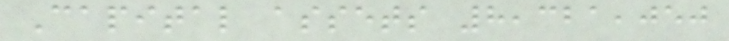Capital assets 8,321,050
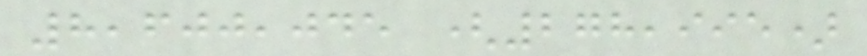8,600,045 (278,995)
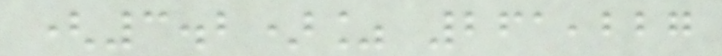(3.2)% 261,227
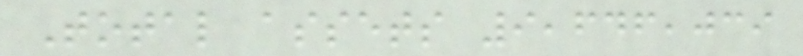Total assets 9,646,039
